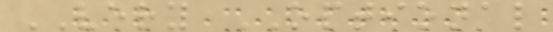VERY OPTIONAL
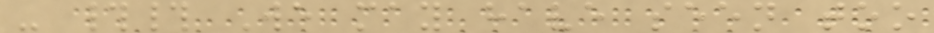- ## We may have seen too
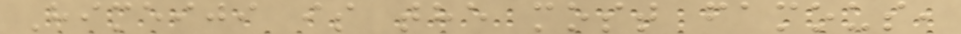Himeiji is the most famous,
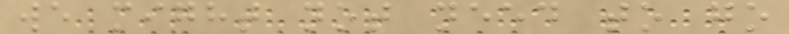we might not need to go
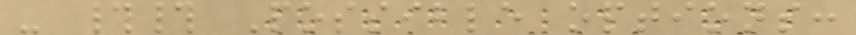- ## Possible options:
